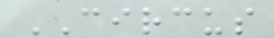CIRCUS
